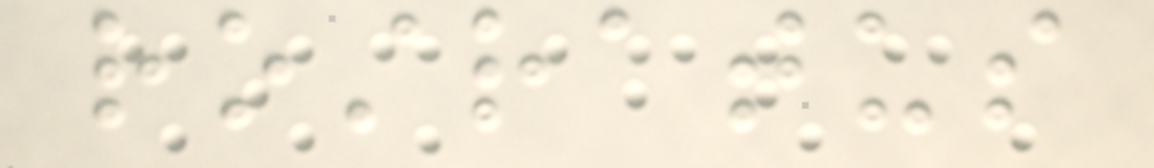rostratus
